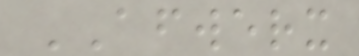AFWERX
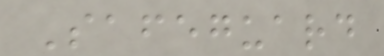Safeguard
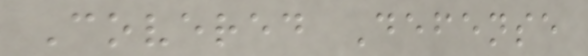Covered Defense
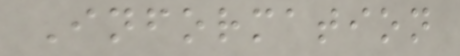Information
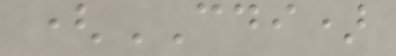(CDI)
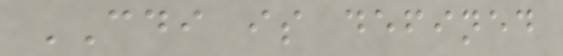CDI is defined
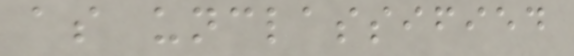as unclassified
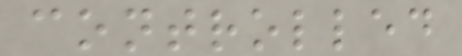controlled
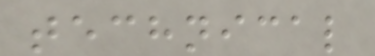technical
